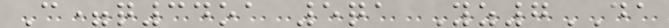C=q34oa 5qa Yz7DA
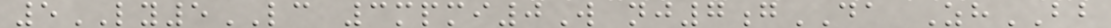5LY5LC 3mpmi0W nj7gDA ZhBB
